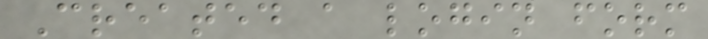Created a login form
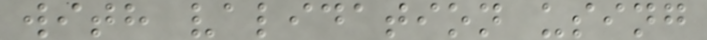with validation using
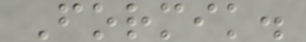Formik.
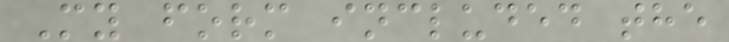My form included the
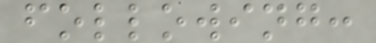following:
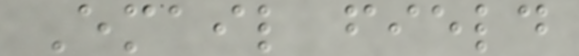Email field
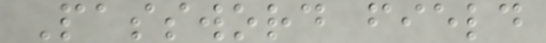Password field
